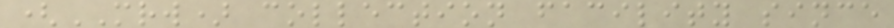(MRW) collection facility since
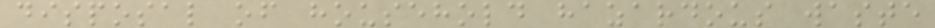disposal of household hazardous waste
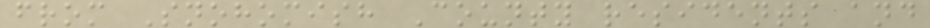from Snohomish County residents and
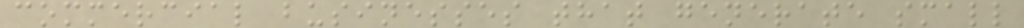commercial businesses that generate small
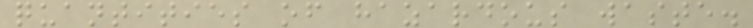quantities of hazardous waste.
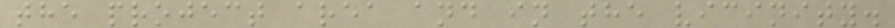the project area and in the vicinity.
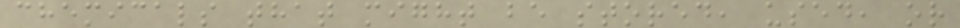chemicals that might be stored, used, or
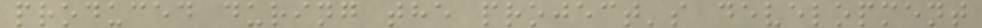produced during the project's development
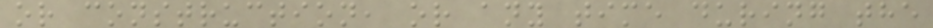or construction, or any time during the
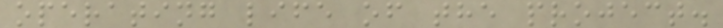operating life of the project.
